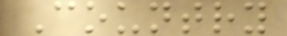Country
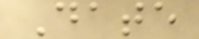Date
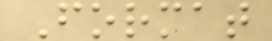Format
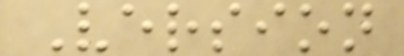Version
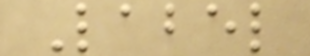Label
